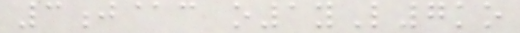3j@c o1yL7ko
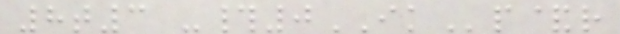8t3 -#0IKp&r
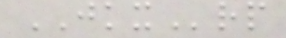JKXrp
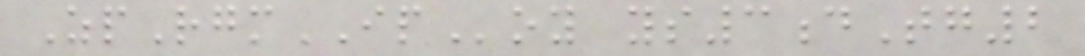ZpRgmIPoy ys3dTg2
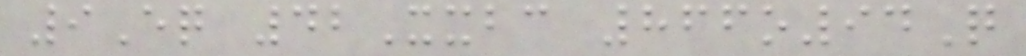9Eq 42Xxbc 866o94Q
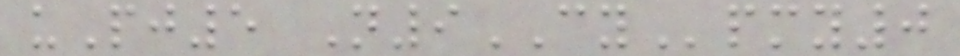uPj5 N9CYpmy0
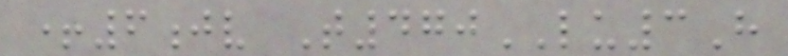+6jv T470LU3H
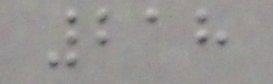218
